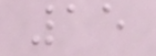15
